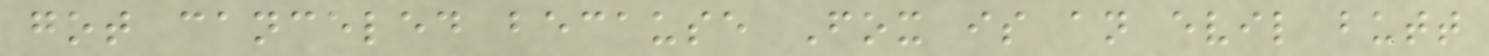got canceled because Fox is an evil butt
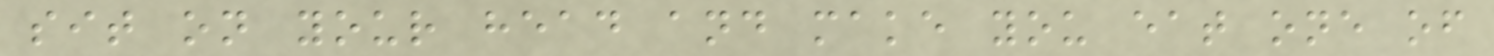sit on your head and make you eat one of
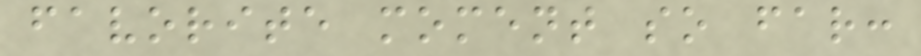favorite moment so far:
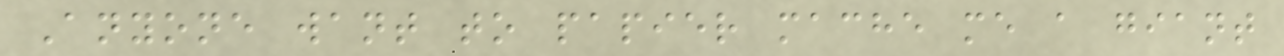Anyone want to papier mache me a giant
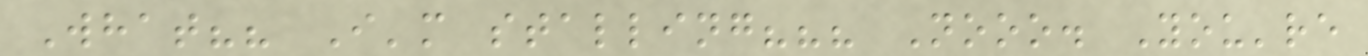What?? I'm stalling??? Nooo. You're
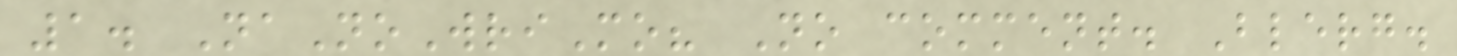1. NaNoWriMo? No comment. Blerg.
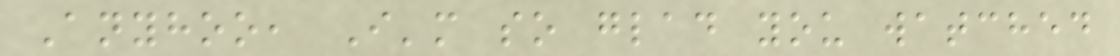Anyhoo, I'm so glad you watched
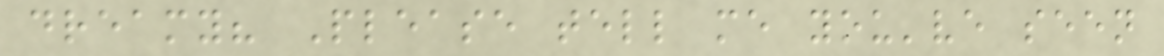dreamy? Please tell me you've seen
